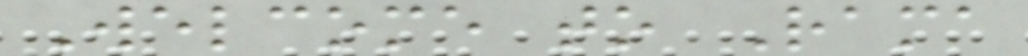Welcome to Rama
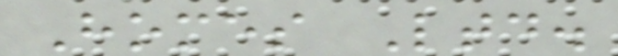Homes Ltd.
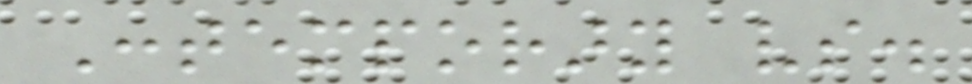Contemporary vs.
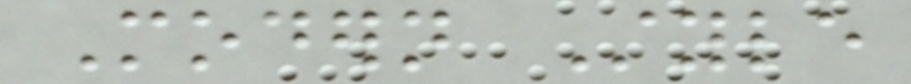Modern Style
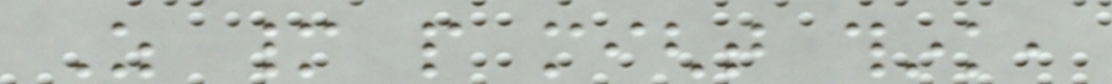As many people might think,
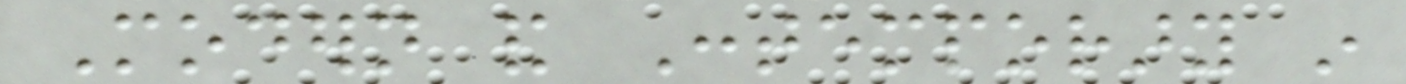Modern and Contemporary in
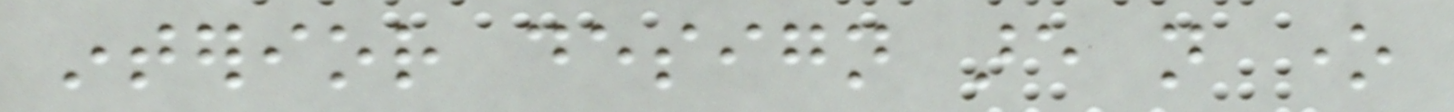interior design are not one
